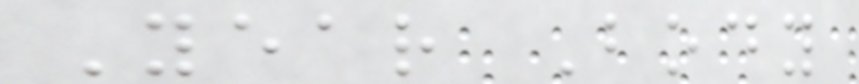Year Body
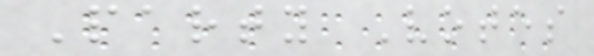Party Votes
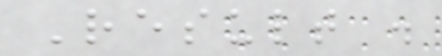Result .
